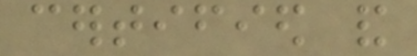certified and
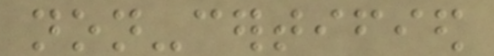non-certified
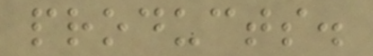products.
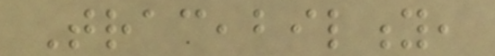Traceability,
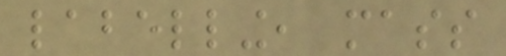labelling, mass
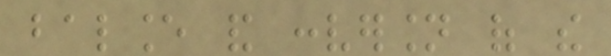balance and conversion of the
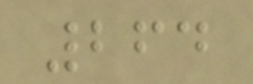264
